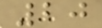20
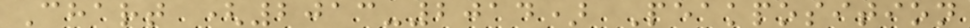Chart (2013-2014) Peakposition
